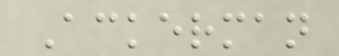Ackerman
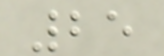25
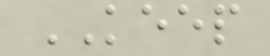KEEP
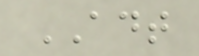ADT
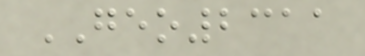GEO2311
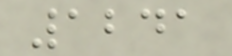1241
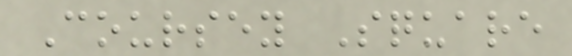Coursey Square
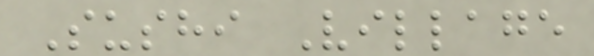Sushi Village
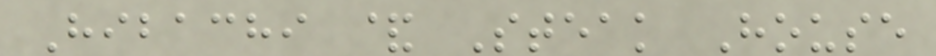Hibachi & Steak House
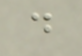d
